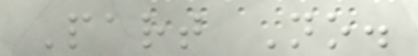Part No.
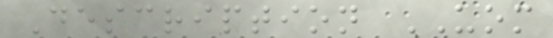Description UOM
